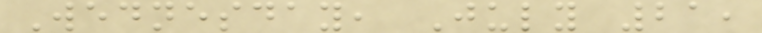Wednesday, July 21,
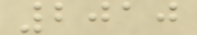2010
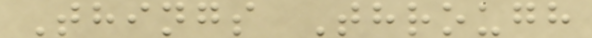Things Through
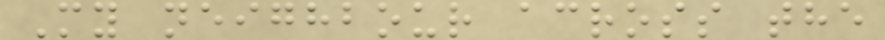My neighbour across the
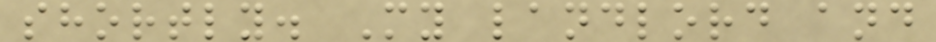shortly. My landlord and
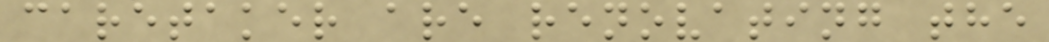caretaker are renovating the
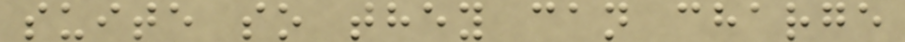suite so they can charge
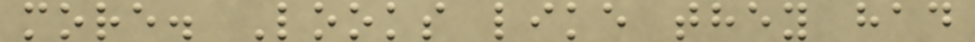more. Looks like they had
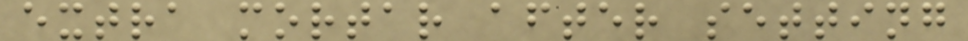extra mortar after setting
